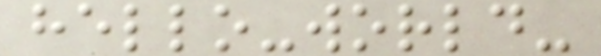hello-world-
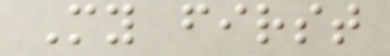My first
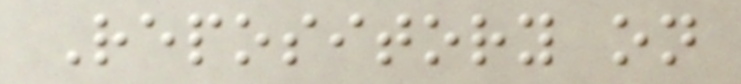Repository on
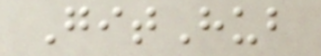GitHub
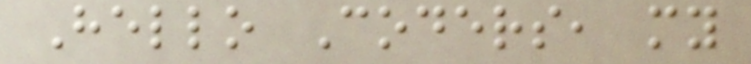Hello Coders, my
